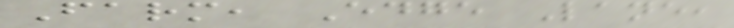Farm, Edge Lane,
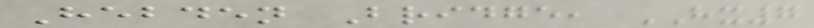Hebden Bridge, HX7
